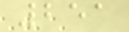251
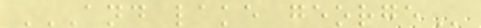AND LAKE GEORGE
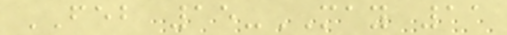FEB 15-MAY 11
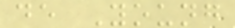de Young
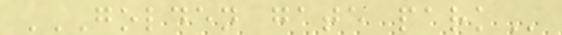GOLDEN GATE PARK
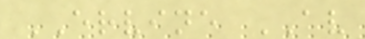ERVINE AV
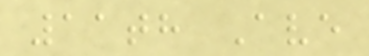11th Ave
